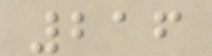216
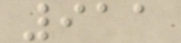911
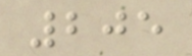205
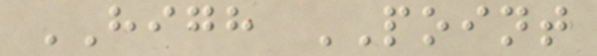HIGH POINT
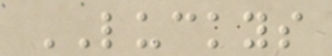LUCKYS
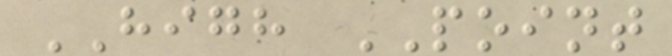HIGH POINT
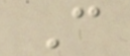C
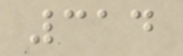314
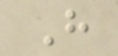H
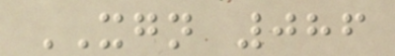XGN 086
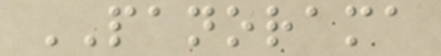PANORAMA
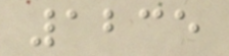1235
